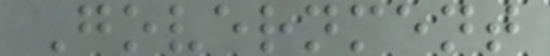Government
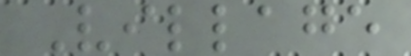Village
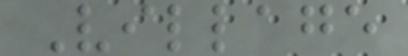Village
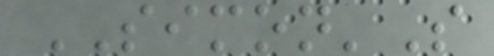SIMON'S
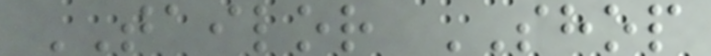TAILOR SHOP
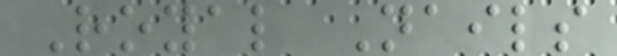Royal Nails
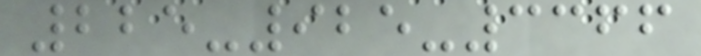225-925-3366
